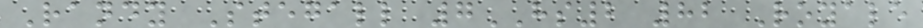Randy Stegall 7HS2 82 Royale
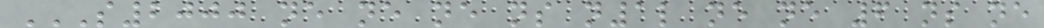S2000 NE NE NE NS N1L NE NE 6 NS NE
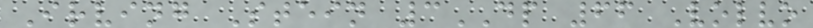Irving Stein 3DP 66 Volvo
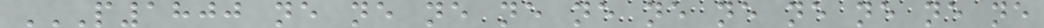P1800 NE NE NE NE NE NE NE NE NE NE NE
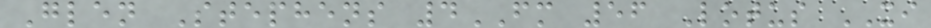Glen Stephens 4FM 56 Lotus XI
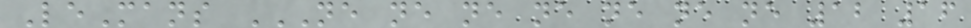LeMans NE NE NE NE NE NE NE 12 16
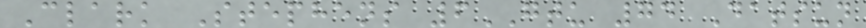Clark Stephens 6GTU 74 Datsun
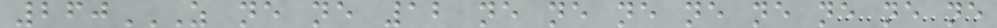260Z NE NE 12 NE NE NE NE NE NE NE NE
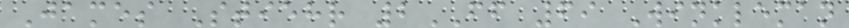James Stiehr 2FF 69 Winkleman
